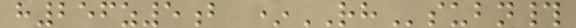h256z5b *RHsubn#
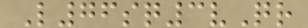L76sq3vQr
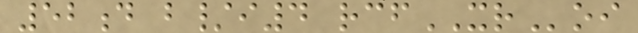52d b/i4 rcfXRoi
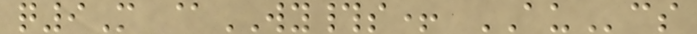q9M @WY#s+ AUcs
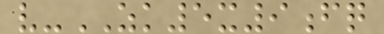v-ZK5x9fq
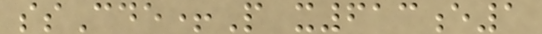ssCde+P x613e1
